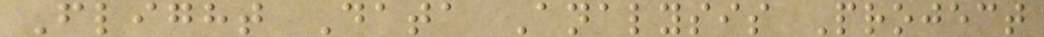Flight Data Analysis Project
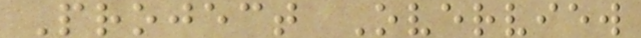Project Overview
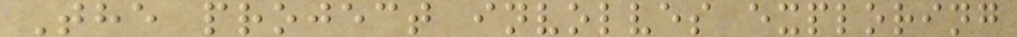The project involves exploring
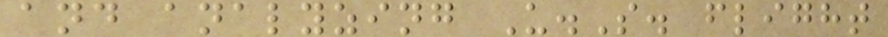and analyzing U.S. flight
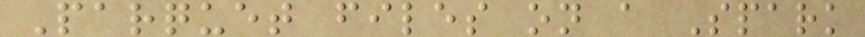Parquet files on a Spark
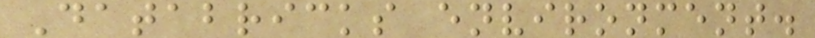Databricks environment.
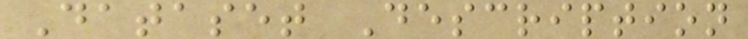Dataset Description
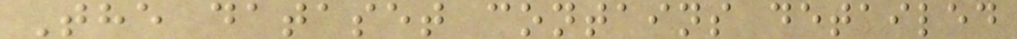The dataset contains detailed
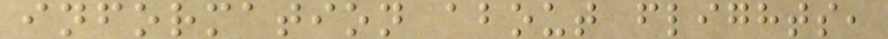information about flights,
